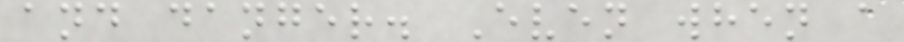and danger. Even when a
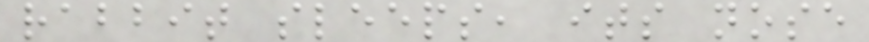rabbit sleeps, its nose
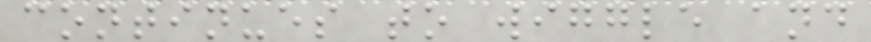continues to wiggle and
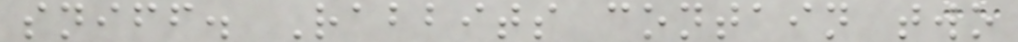sniff. Rabbits contain two
